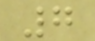7
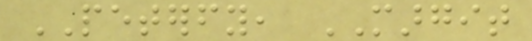PETERFY, MARGIT
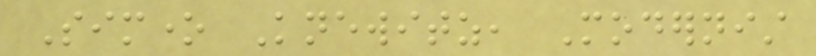Simone Knewitz, Modernist
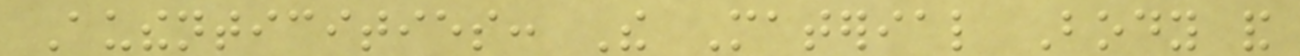Authenticities: The Material Body and
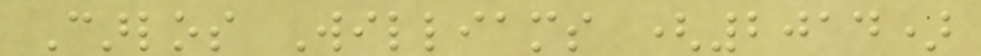Carlos Williams (2014)
